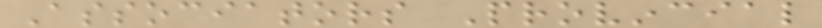Associators Provincial
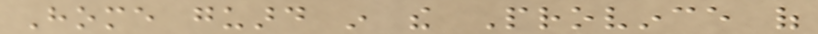Home guard in the Province of
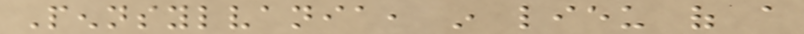Pennsylvania, in lieu of a
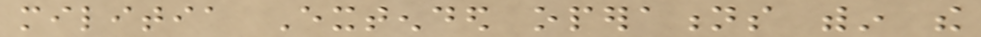militia Extended operations within the
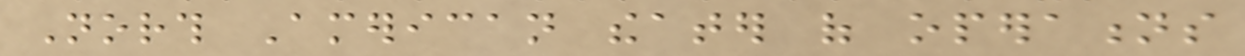North American theater of operations
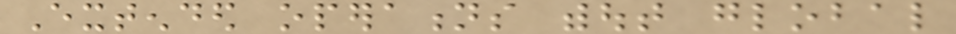Extended operations without global
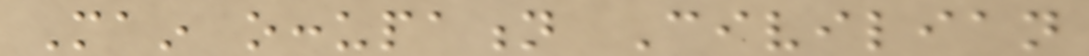Main occupation Civilian
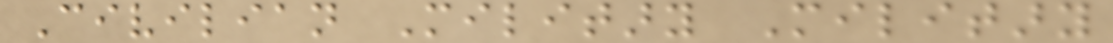Civilian Military Military
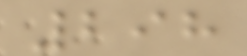298
